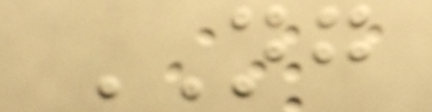NG
